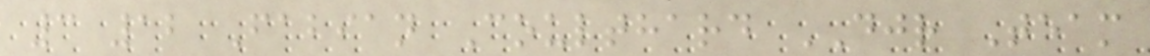3 12 Fabian Coulthard DJR Team
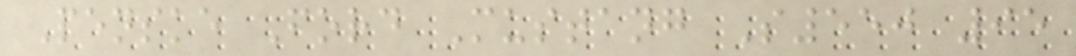Penske Ford Mustang S550 95
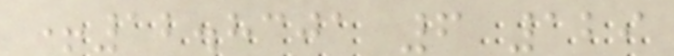+12.8301 6 129
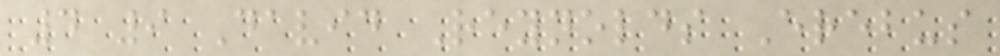4 9 David Reynolds Erebus
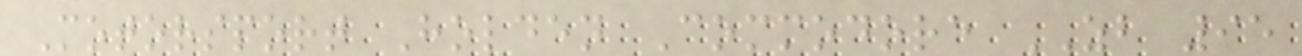Motorsport Holden Commodore ZB 95
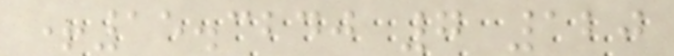+15.3240 7 120
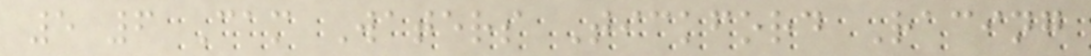5 6 Cam Waters Tickford Racing
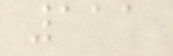111
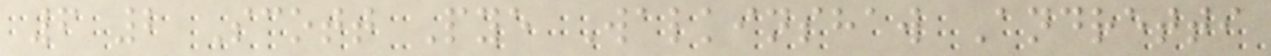6 2 Scott Pye Walkinshaw Andretti
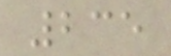235
